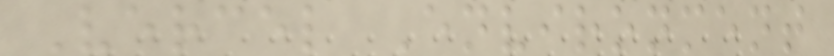Vercel Environment
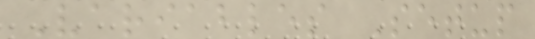Variables Setup
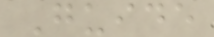Guide
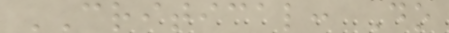CRITICAL: Do
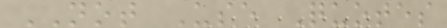NOT Use Quotes
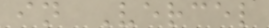in Vercel
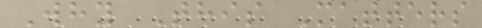Why This Matters
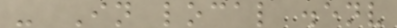- In local .env
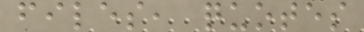files, quotes
